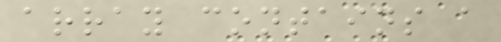array contains a
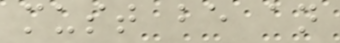must be an
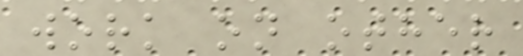work on other
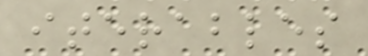iterables
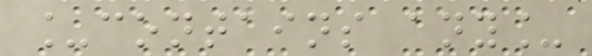_contains any_
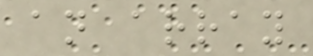an array
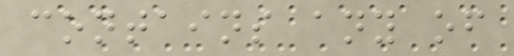contains any of
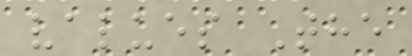values The
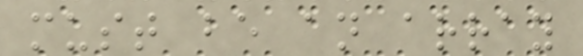must be an array
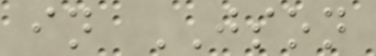in JSON
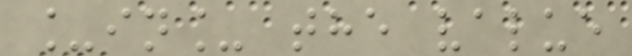_in_ the value
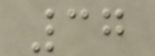37
